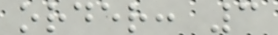order: 3
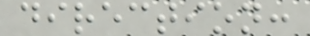direction:
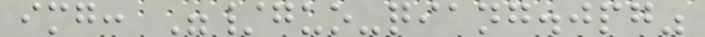img: "/guo-qiang.jpg"
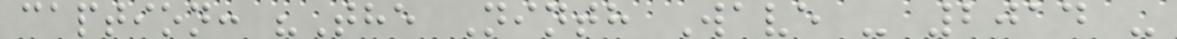caption: "The Ninth Wave - 2014 -
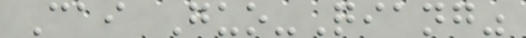Cai Guo-Qiang"
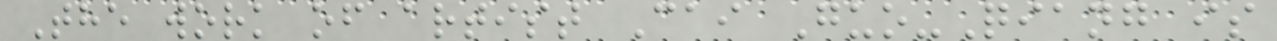The work of artist Cai Guo-Qiang is
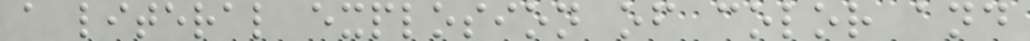a literal explosion of color and
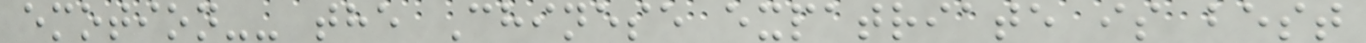emotion-- the Chinese expatriate is best
